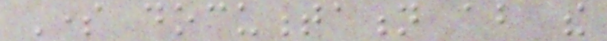Some documentation about the
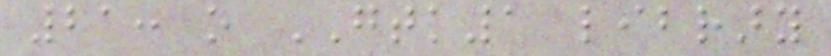21: o GTK1 library
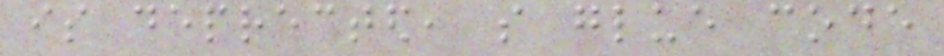is deprected, so glue code
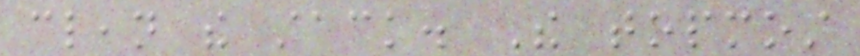clean the stack. The topmost
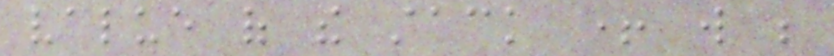value of the stack + will be
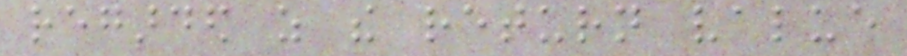regarded as the return value
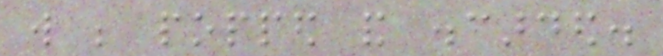will be popped and discarded.
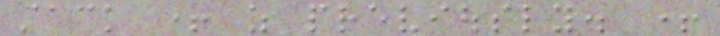stack + as previously. +
